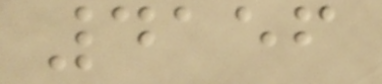4156
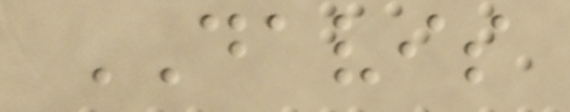DAVIS
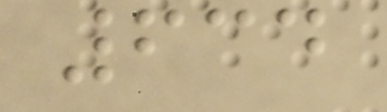634
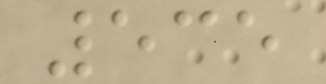535
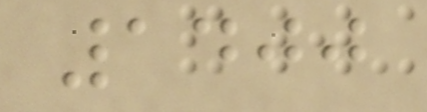1400
